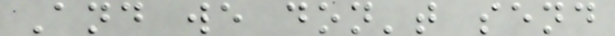And we don't send
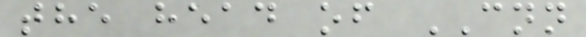the head of CNN
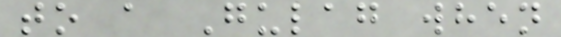to a Gulag when
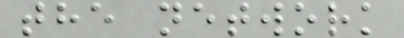the network
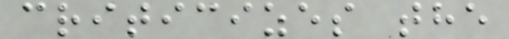criticizes the
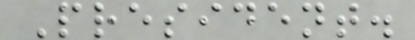President.
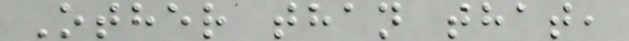Other than that,
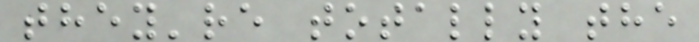they're totally the
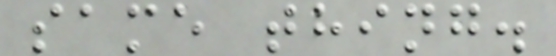same thing.
